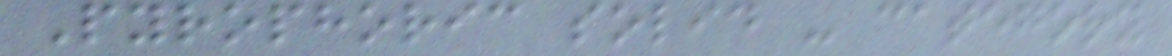Pyrophoric solid - category
